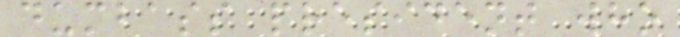dumbass president who
